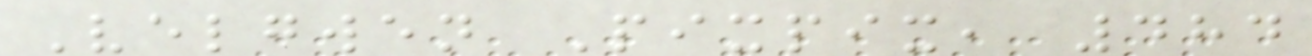Velgwen Pixpix, 484
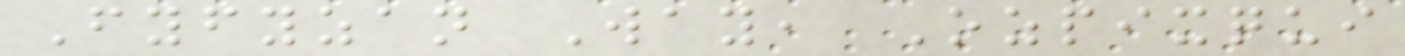Fyfyzan Way, Ozpixqui
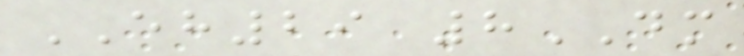EH29 8DM
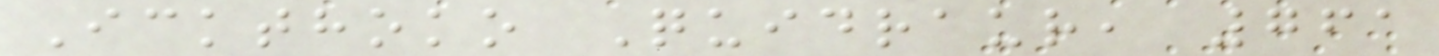Ickthoko Quidraur, 761
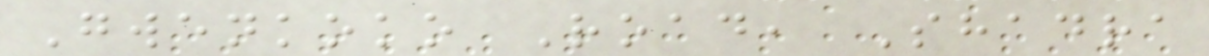Gwenkoko Road, Shadra
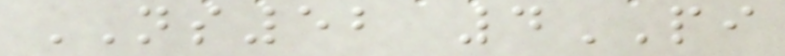NS52 4PI
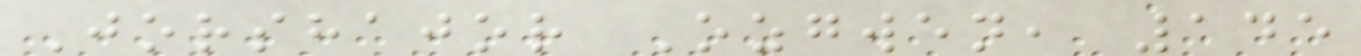Jorshajor Ozgwen, 145
